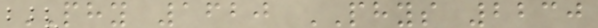PHY 1620 PHYS 2230
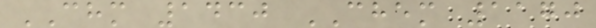CHM 1430 CHEM 1170
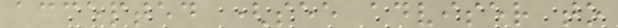accepted (see adviser to
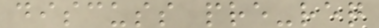discuss pre-req
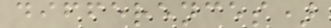differences)
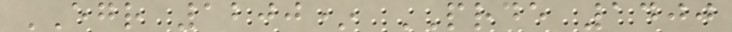EGR 1200* PRDE 1400
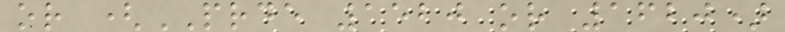or (PRDE 1520 or 1620)
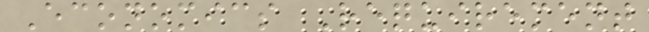Economics Requirement
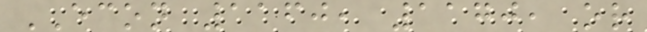ECON 1160, 1170, or
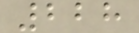228
